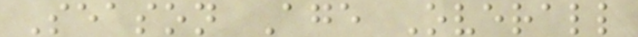Season Age Overall
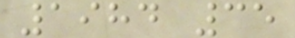1984 35
